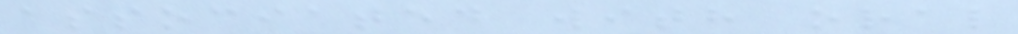associated with oral
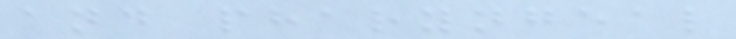and pharyngeal
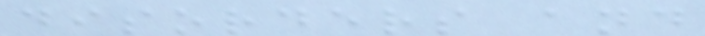disorders and
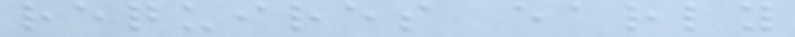requires early
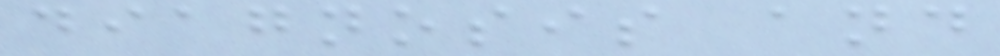diagnosis and
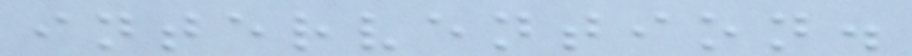intervention.
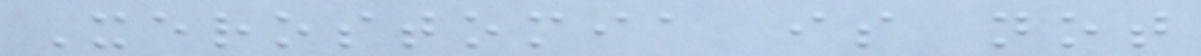Xerostomia is not
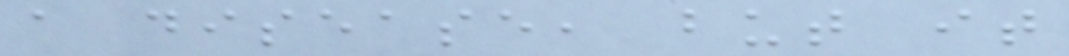a disease, but it
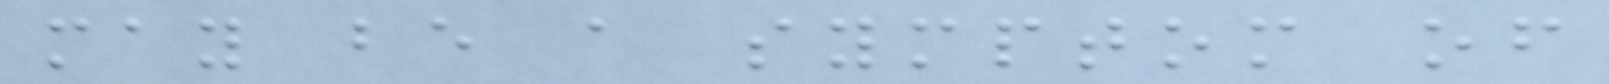may be a symptom of
